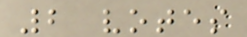2 votes
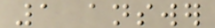1 answer
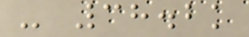- 38.2k
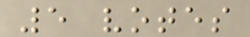5 votes
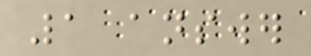1 answer
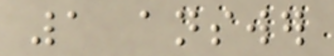1 answer
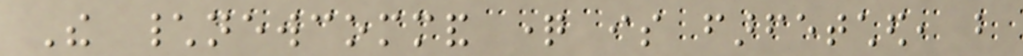The \newcommand question is farfetched, but
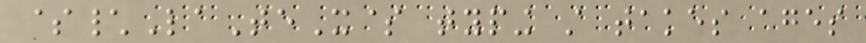$\LaTeX$ typing still takes ages
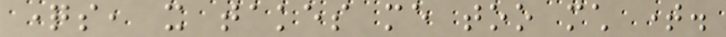questions, it takes me too much time.
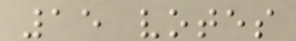15 votes
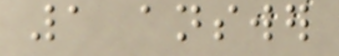1 answer
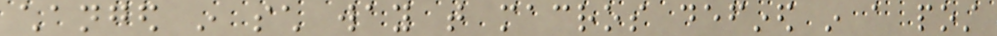changed in such way that macros defined in a post
